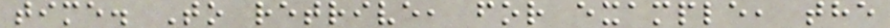time. To retrive, for example, the
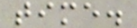time.
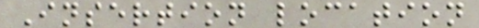Insertion location
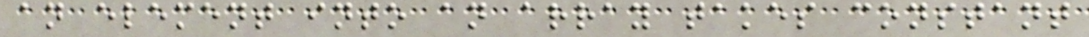an element into an array takes constant
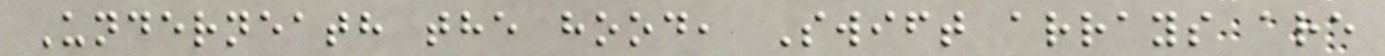Underneath the hood, Swift arrays are
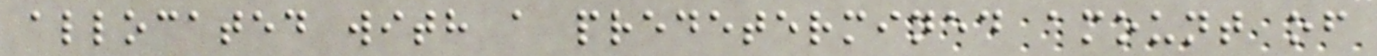allocated with a predetermined amount of
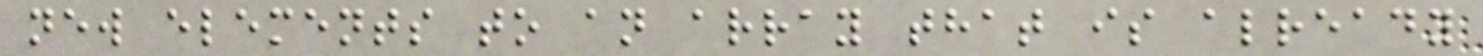new elements to an array that is already
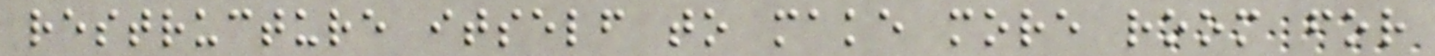restructure itself to make more room for
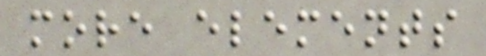more elements
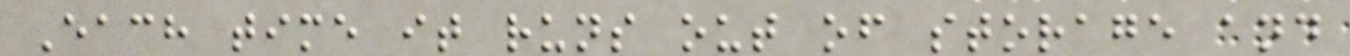Each time it runs out of storage and
